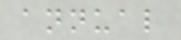annual
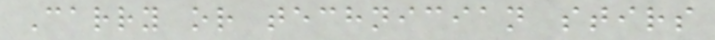Carry or technician stirs
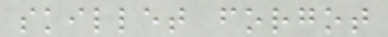skillet forgot
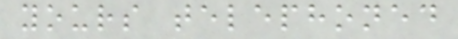yours telephoned
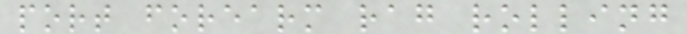port forearm rag rolling
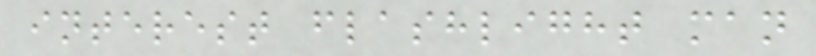interest flashlight man
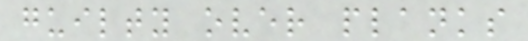guilty over planks
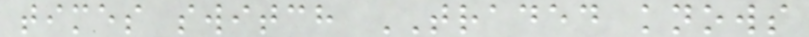times switch TRADED knows
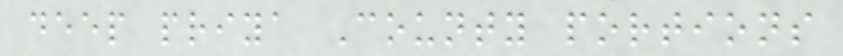deep priya County portions
